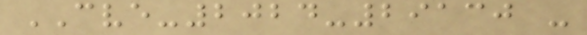CVE-2024-29130 -
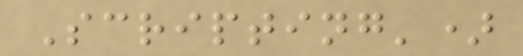Scripting')
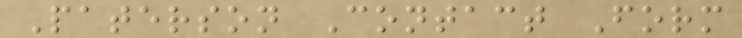Paterson Contact Form
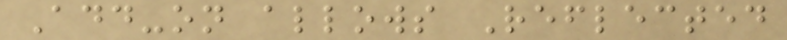Add-on allows Reflected
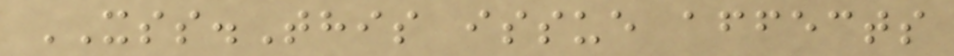XSS.This issue affects
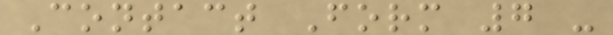Contact Form 7 -
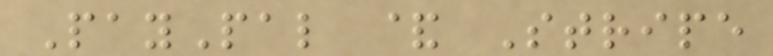PayPal & Stripe
